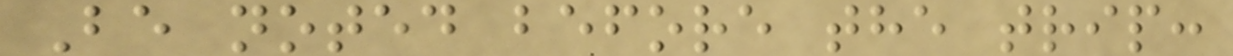Be noted before the trip:
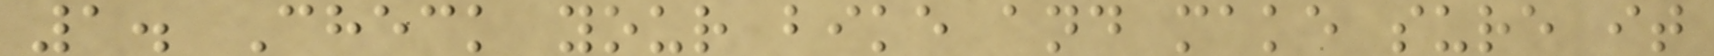1. Check your bike and make sure it
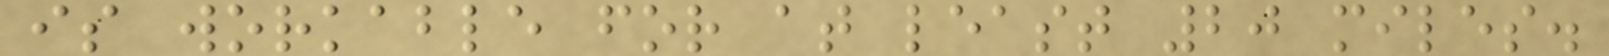is workable for at least 20 miles.
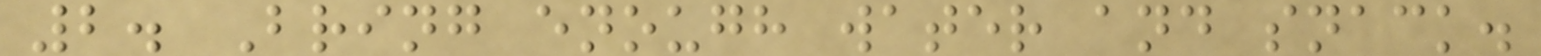2. Bring enough water and snack.
